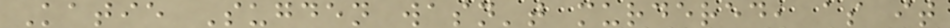Katie Sugden wasn't murdered, as it
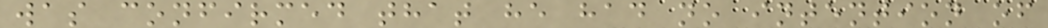was confirmed that he had no intention of
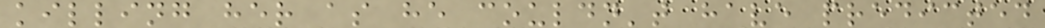killing her as he couldn't have predicted
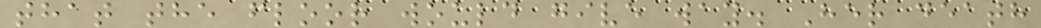that the floor would give way. Her death
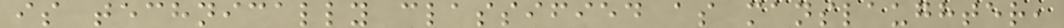is technically classified as manslaughter,
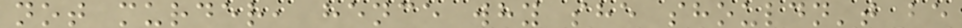not murder, hence why she shouldn't be
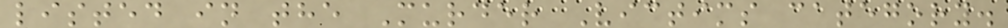listed in the Murder Victims category.
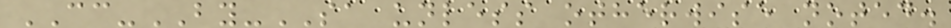CC-BY-SA unless otherwise noted.
